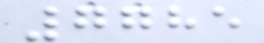7785
